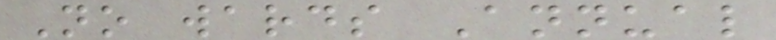No wards Annual
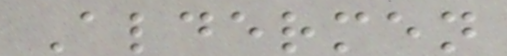Aldermen
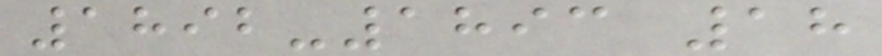1892-1893 18
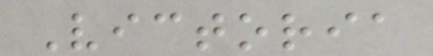Victoria
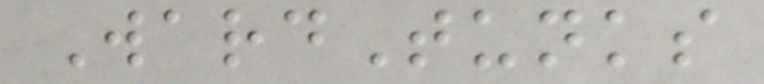WardTunks
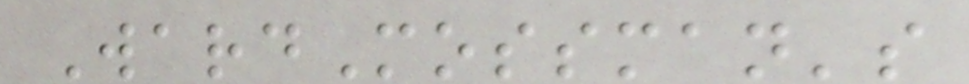WardMossman's
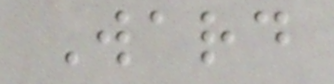Ward
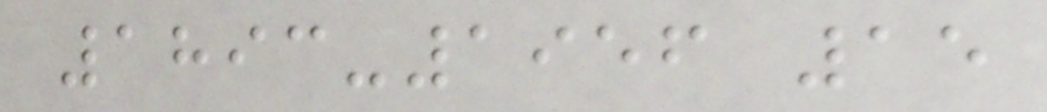1893-1956 15
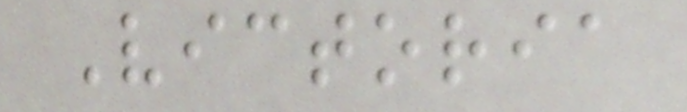Victoria
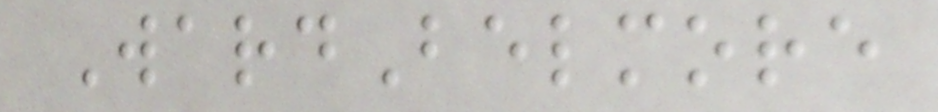WardBelmore
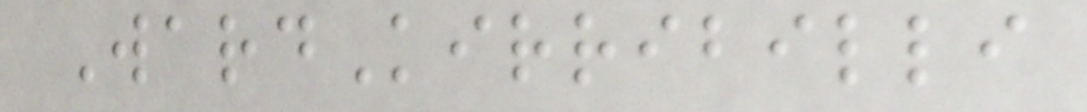WardKirribilli
